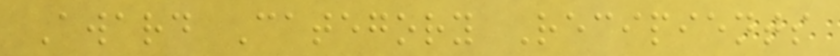Award Category Recipients
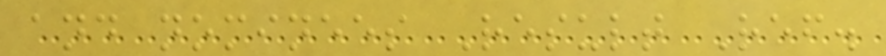and nominees Result Ref.
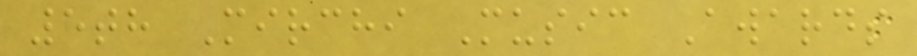5th Mirchi Music Awards
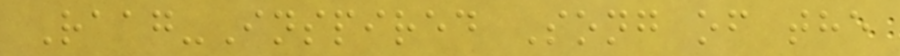Raag-Inspired Song of the
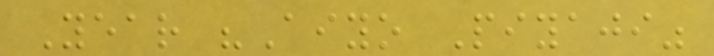Year "Aiyo Piyaji"
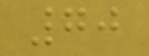70
